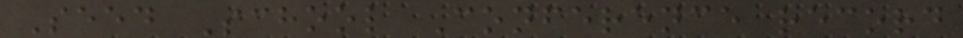Seed School Conference record
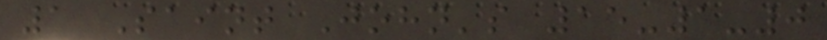1 Saint John's 15-1-0
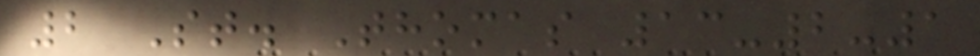2 St. Thomas 13-2-1
